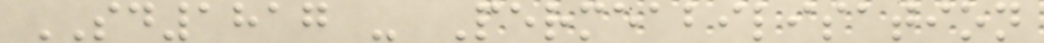SD1817 - Permeabilisation
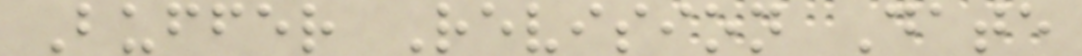Buffer Revision Date
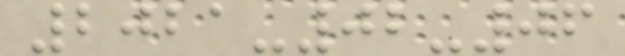2021-02-06
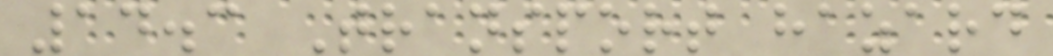14.3 Transport hazard
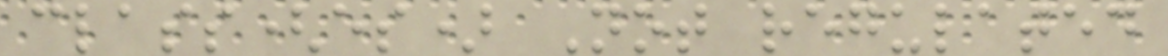class(es) Not regulated
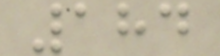184
